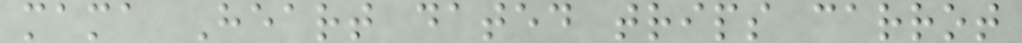mama Heart dated trips carrot
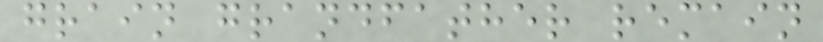grain grandfather remain
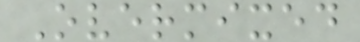Overmixed
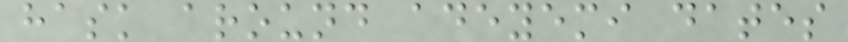hask around adeyemi dates
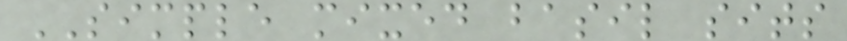SIMPLE mixed basil sits
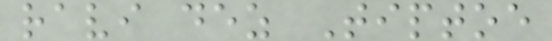ravi dez Tiptoe
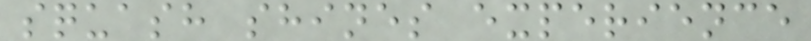squash shines experience
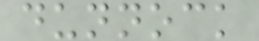dunnock
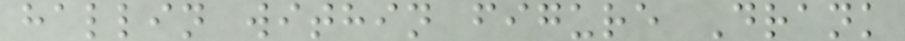hallin within figure Drank
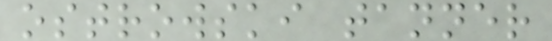ostrowski tanner
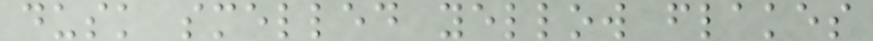dusk smelled yellow flakes
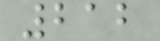212
